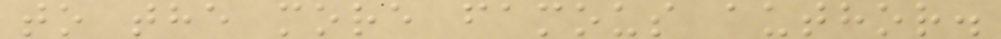to the more famous author.
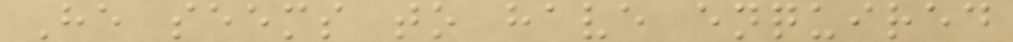He seems to have enquired
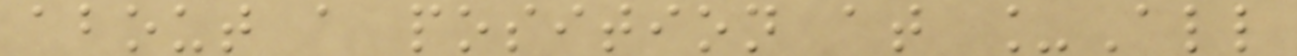about a position at _All
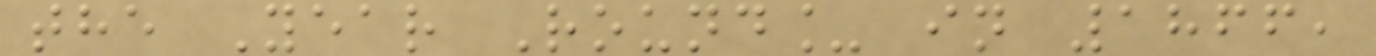the Year Round_ in 1866,
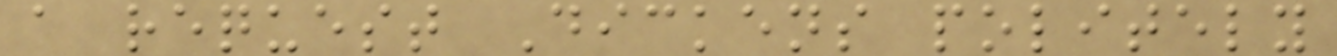a request Dickens politely
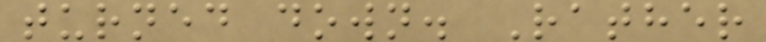turned down. Rather
